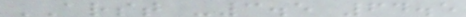ARST -3.5 64.5
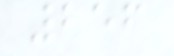256
